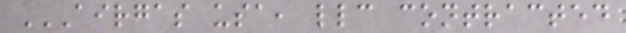AIRGAS USA, LLC CONTRACTED
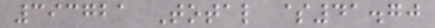393721 Total $41.70
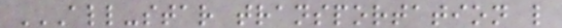ALL-STAR TRANSPORTATION L
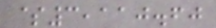$3,110.60
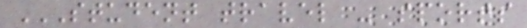STUDENT TRAVEL - SPORTS
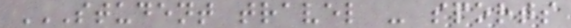STUDENT TRAVEL - SPORTS
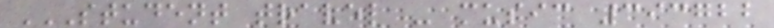STUDENT TRAVEL - MUSIC 393722
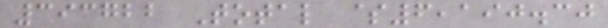393722 Total $6,190.30
